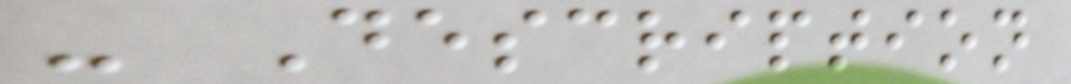- Description
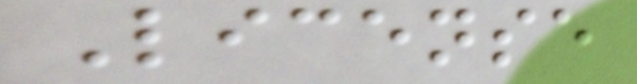License
